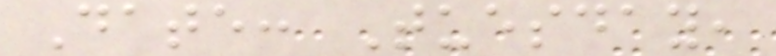Date: Tuesday,
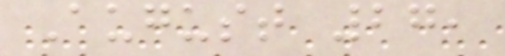August 27,
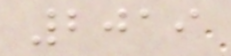2019
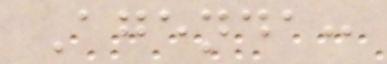Agenda:
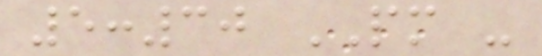5:30 PM -
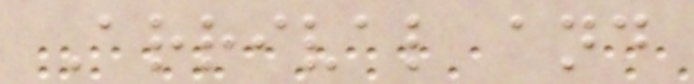Arrival and
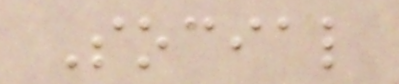Social
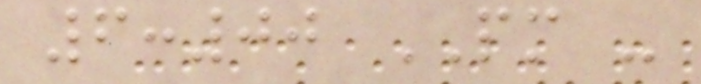6:00 PM -
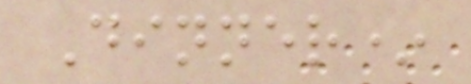Dinner*
